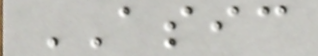ASIC
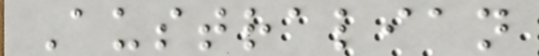Australian
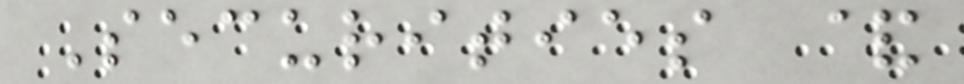Securities &
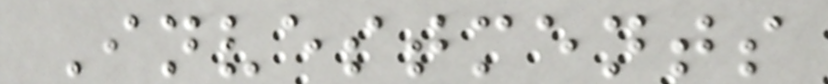Investments
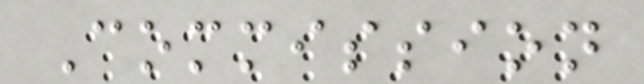Commission
